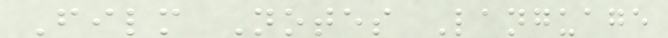Film Notes Language
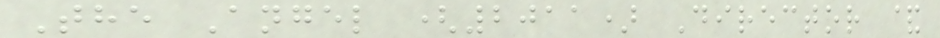The Angel (2011) Director &
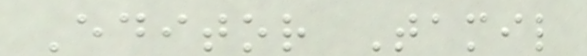Editor Tamil
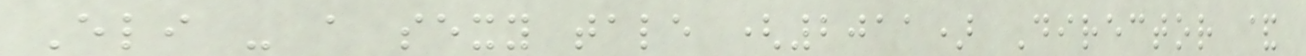Eli - a sexy tale (2011) Director &
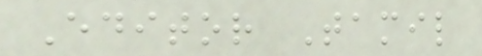Editor Tamil
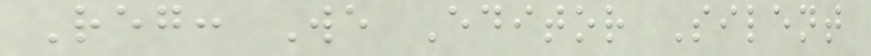Reg: We Editor Silent
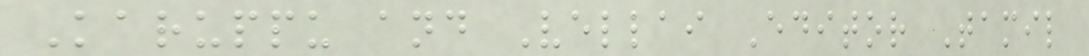Karuppu and Vellai Editor Tamil
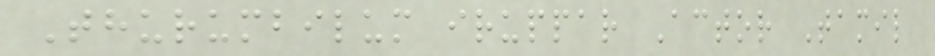Thurumbilum iruppar Actor Tamil
